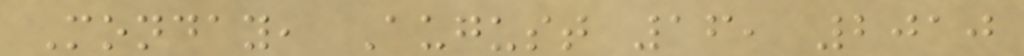Monday, August 16, 2010
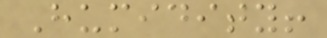Humidity!
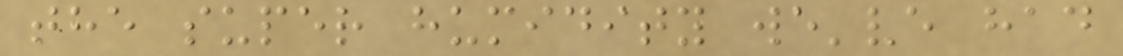the super humidity we've had
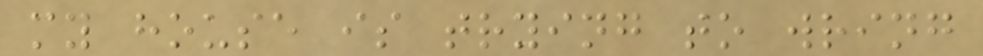my house is trying to wring
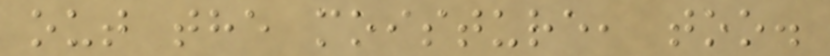out the moisture, too.
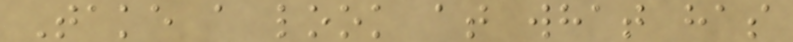Take a look at what has
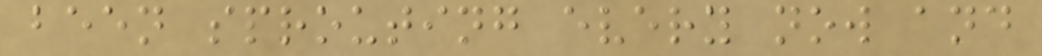been sprouting every now and
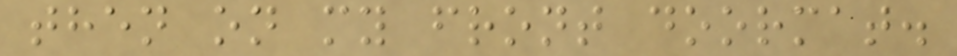then on my front doormat.
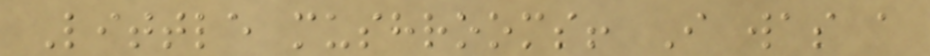Little mushrooms! I was a
